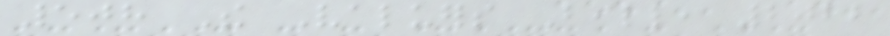508 The Valuers Bill, 2022
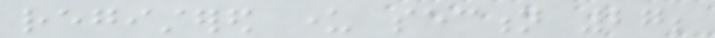registered under section 27;
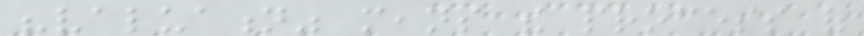"valuation" means the process of
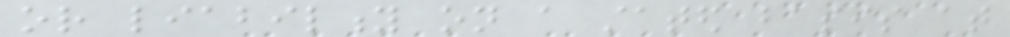or liability on a stated basis at
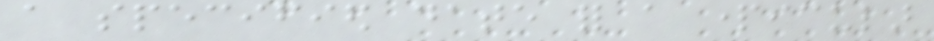a specified date for a particular
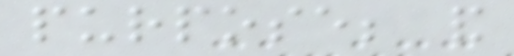purpose; and
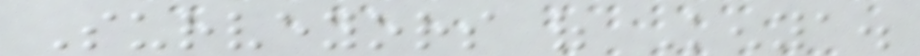Surveyors of Kenya.
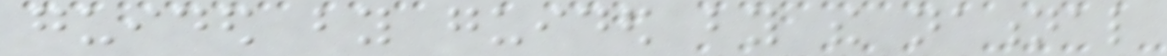guided by guided by the national
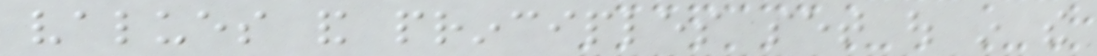values and principles set out in the
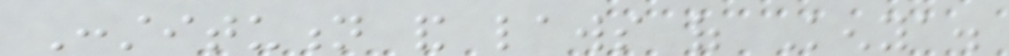Constitution and laws of Kenya.
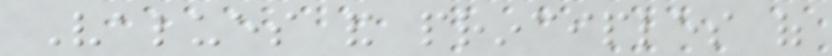Values and principles of
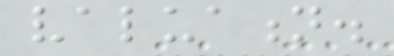valuation.
